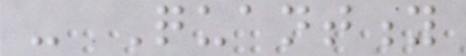- Quantity
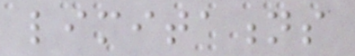limitations
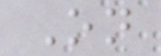On
